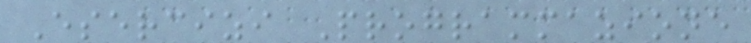Esercizi Programmazione
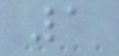1
